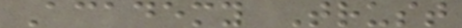Academy Trust
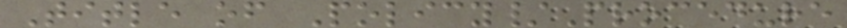Title of Policy/Procedure
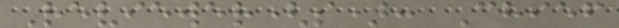Reviewer(s): Chief
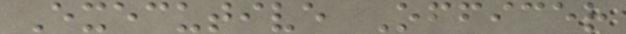Executive Officer
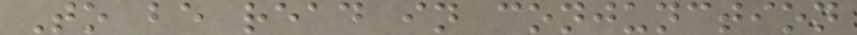To be read in conjunction
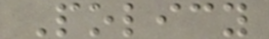Policy
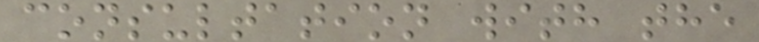consultation with the
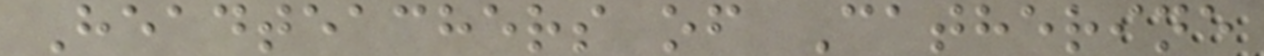Headteachers of Catherine
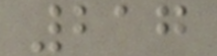217
